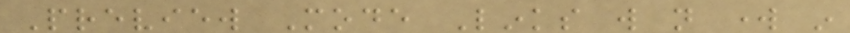Preview Mode Links will not work in
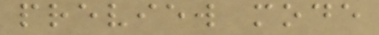preview mode
